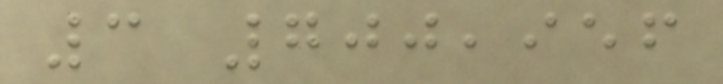3 700,956
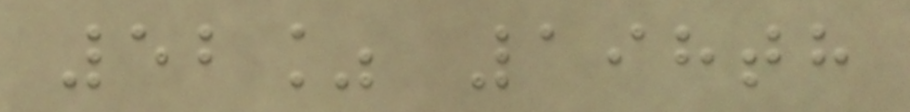52% 198th
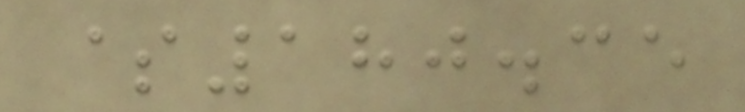$180.35
